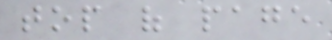top of page
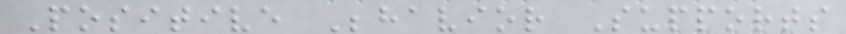Positive Behavior Supports
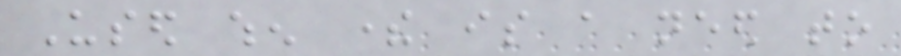Used when there is a need to
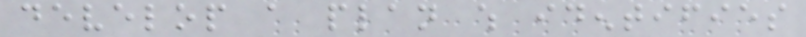develop a plan which identifies
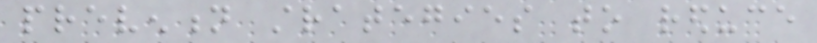prevention strategies to reduce
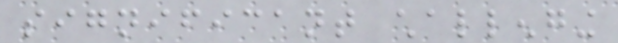significant challenging
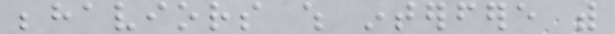behaviors which interfere with
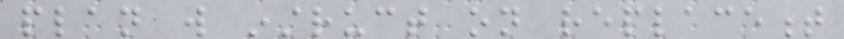plan will instruct on replacement
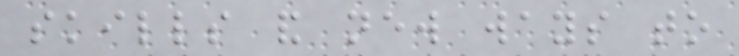skills and new ways to
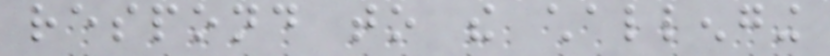respond to the challenging
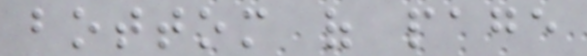bottom of page
